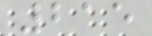215
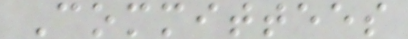Committees
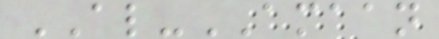AL-AMAAN
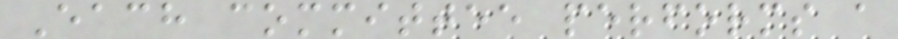Each committee performs a
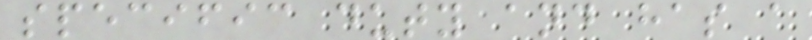specific duty and has a
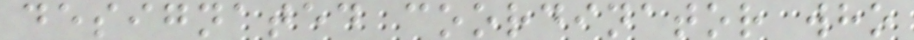designated coordinator who
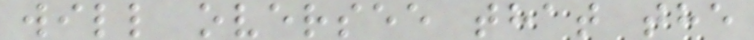will oversee that the
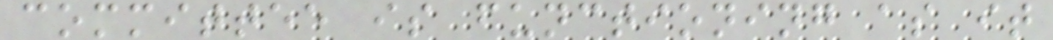committee is functioning as it
